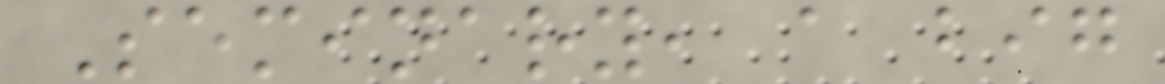Seminary, a big
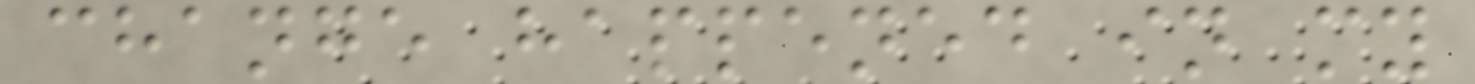change happened in my
